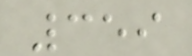359
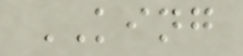KING
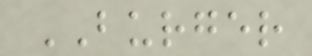BURGER
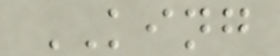KING
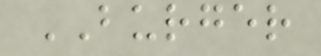BURGER
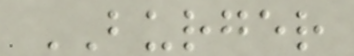BURGER
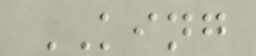KING
